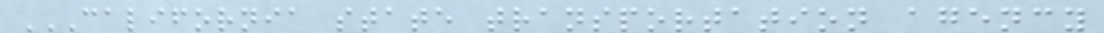CALIFORNIA STATE TRANSPORTATION AGENCY
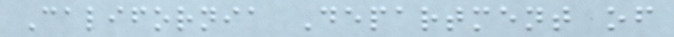California Department of
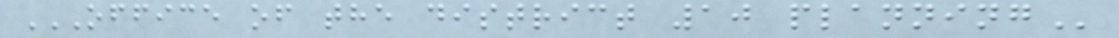OFFICE OF THE DISTRICT 10 PLANNING
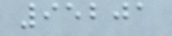95201
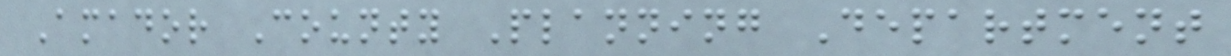Amador County Planning Department
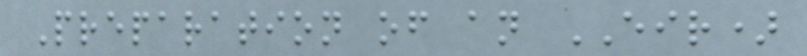Preparation of an EIR)
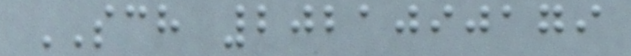SCH 2021090179
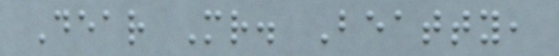Dear Mr. Beatty,
